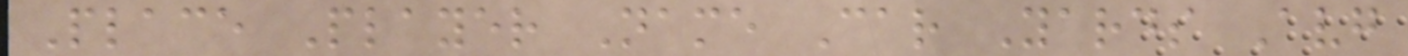Place Player Name Car Yards Avg
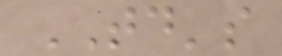TD's
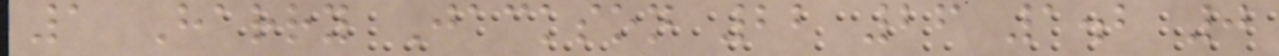1 Harry Jackson 22 26 1.2 0
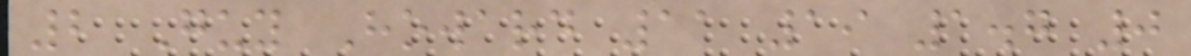2 Guy Howard 11 19 1.7 0
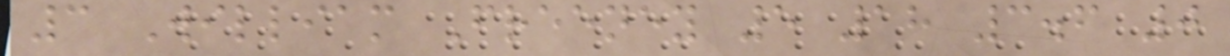3 William Freeney 5 18 3.6 0
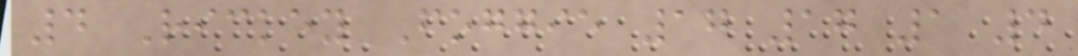4 Rickey Foggie 17 17 1 4
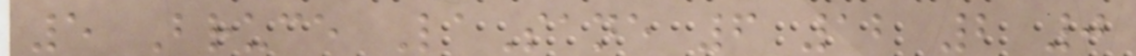5 Bruce LaSane 6 12 2 0
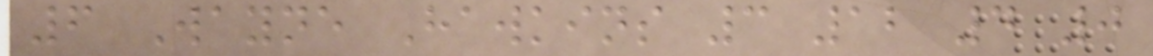6 Wayne Hawkins 3 12 4 0
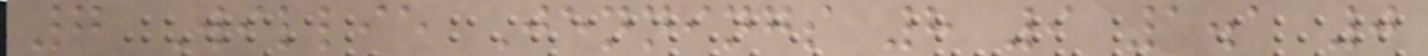7 Willie Jennings 8 9 1.1 0
